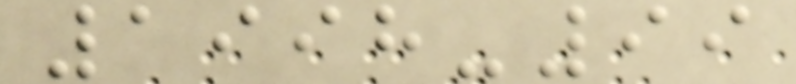1998-99
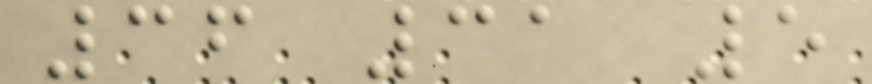36 31 5
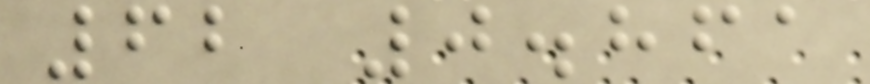62 0.861
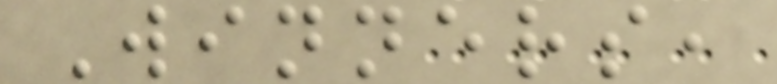Winners,
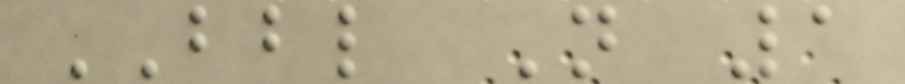BBL N 1
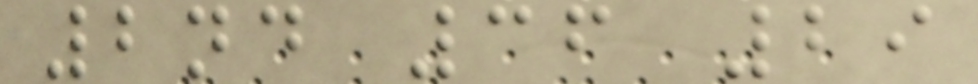2nd 36 29
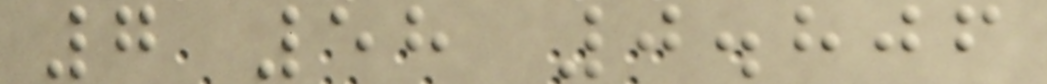7 58 0.806
